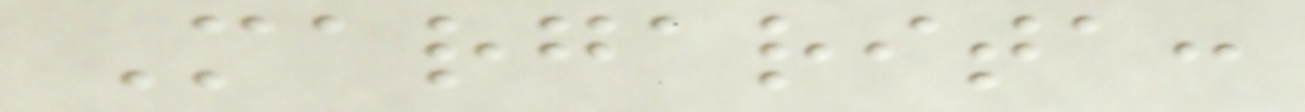Margarita:
